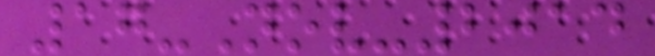17-Nov-2014
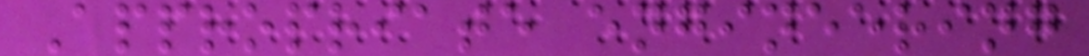Appropriate engineering
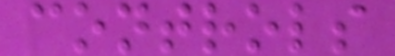controls
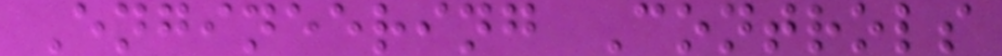Engineering Controls
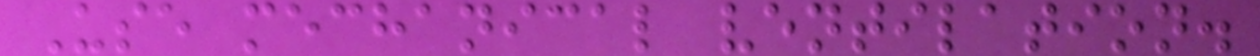Use mechanical ventilation.
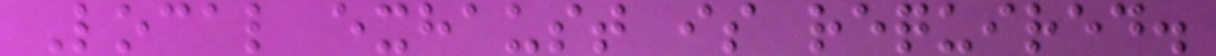Local exhaust is required.
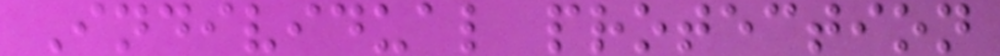Individual protection
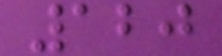120
